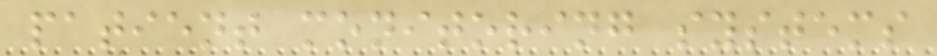patient monitoring systems
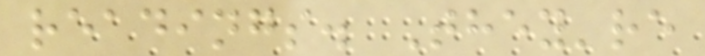readings. They're
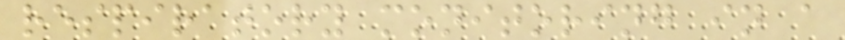respiratory monitoring in a
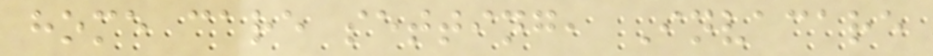home care setting, Invacare
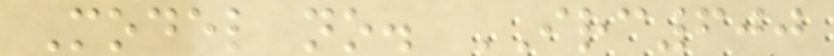Model no. IRC600
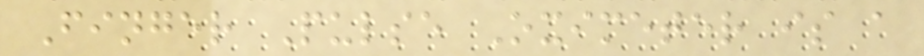Finger Pulse Oximeter is a
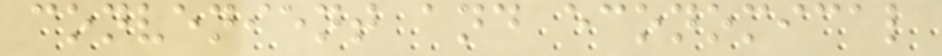convenient and economical
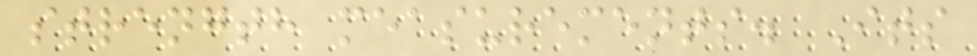strength measurements. Its
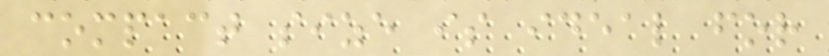compact size is ideal for
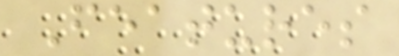Features
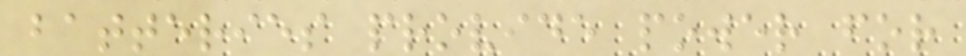batteries provide power for
